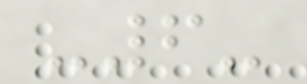-6-
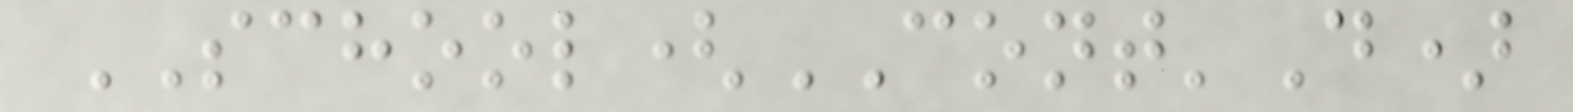SCHOOL(CONT'D)
